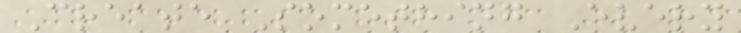Create Something Every
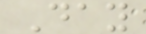Day
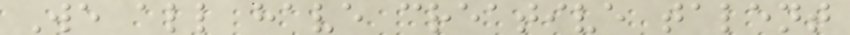We all have creative talent
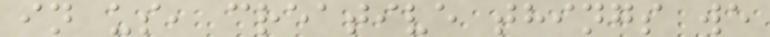in us, creative things we
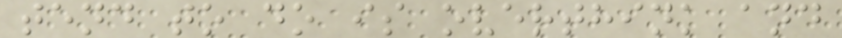tend to do is overthink and
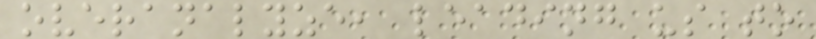overanalyze, leading us to
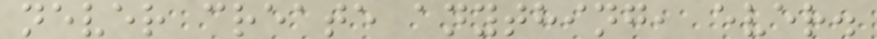never create anything, ever.
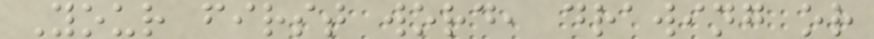Your first word, drawing or
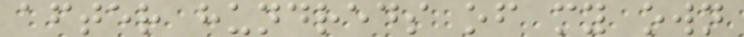after hundreds of my own
